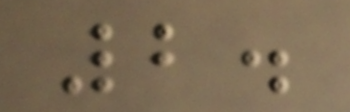2.
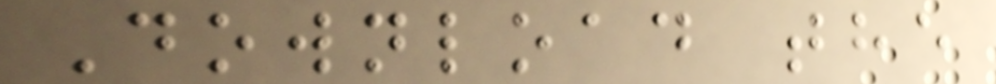Download the
